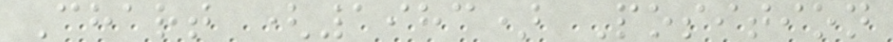Chart (1983) Position
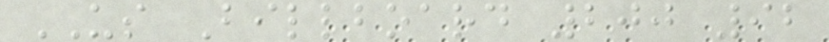US Billboard 200 92
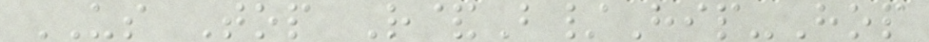US Top R&B/Hip-Hop
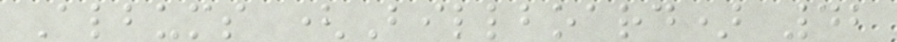Albums (Billboard) 42
